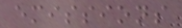emissions
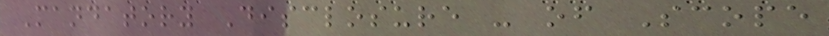Mandatory Disclosure - of Scope
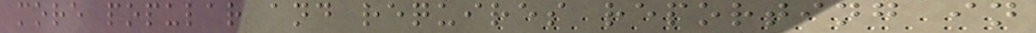more popular and requires reporting in
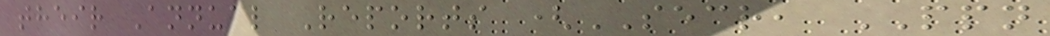their Annual Reports (SECR, PPN
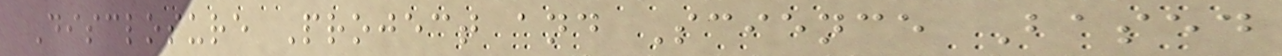Disclosure Project and Science Based
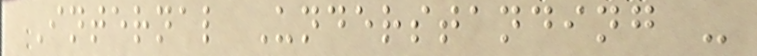Internal Understanding -
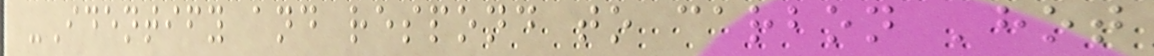-Identify and respond to carbon 'hot
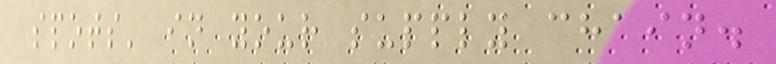spots' in your supply chain.
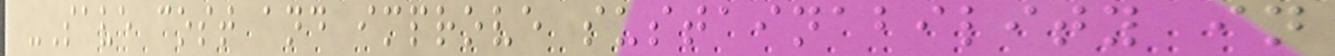-Save cost and improve sustainability in
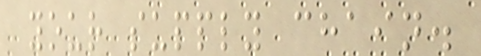your supply chain.
